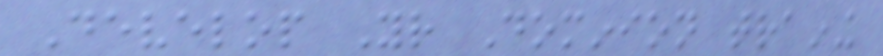Develop Your Dominion training
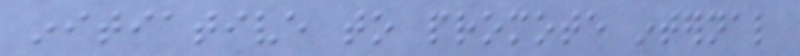initiative to promote internal
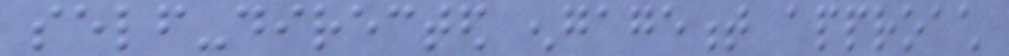self-directed engagement approach
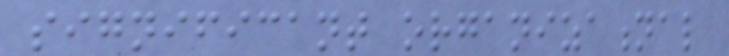significant organizational
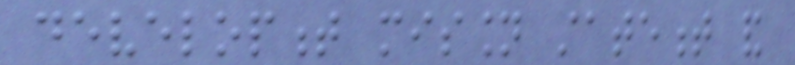development mission statement and
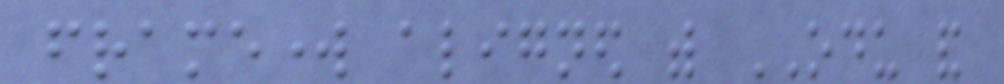framework aligned with ODU and
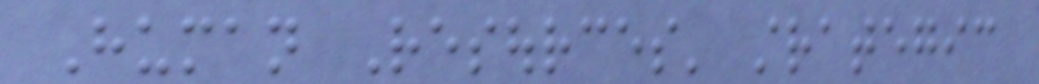Human Resources' strategic
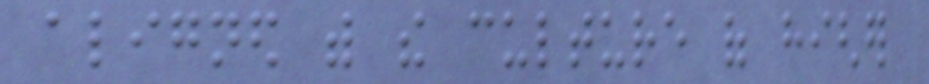aligned with the culture of higher
